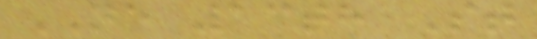NE 13th St
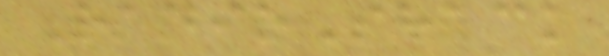RadioShack
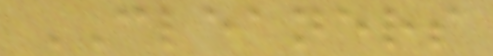CLEANERS
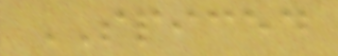SPICED
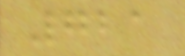721
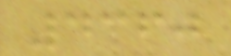4360
